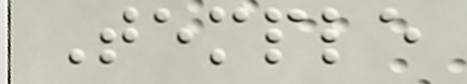Temple
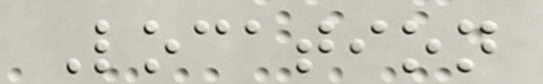Location
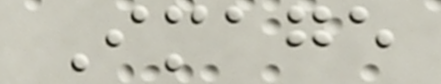Image
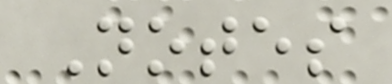Notes
